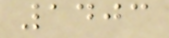1403
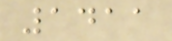1411
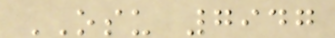OSU 7947
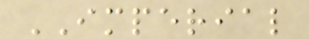IMPERIAL
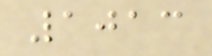1013
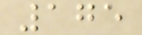175
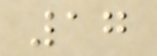17
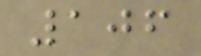106
